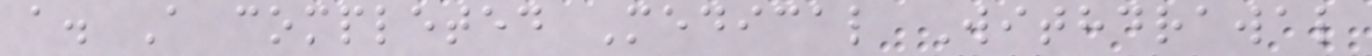a. A completed Medical Withdrawal
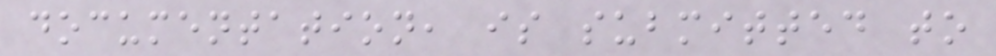documentation, is submitted to
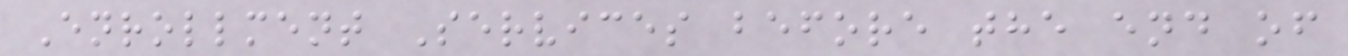Enrollment Services before the end of
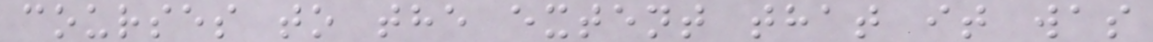courses to the extent that it was
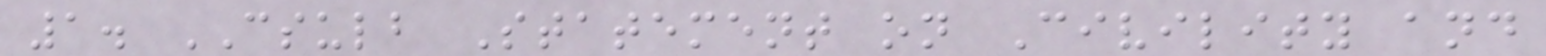1. CSULB Statement on Civility and
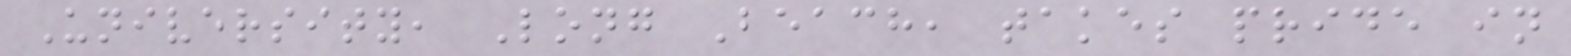University, Long Beach, takes pride in
